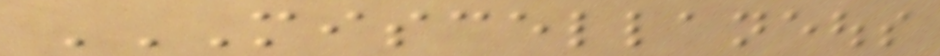MISCELLANEOUS
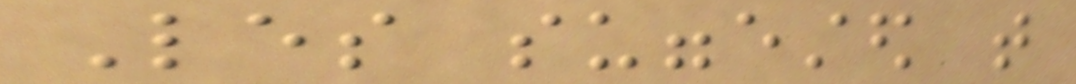Les suggested that
